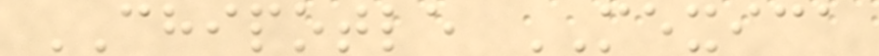CHIPOTLE MEXICA
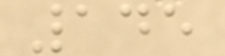145
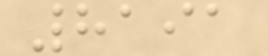8191
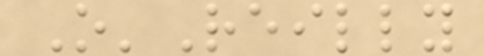O'Reilly
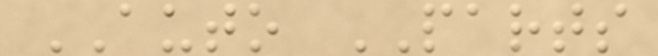AUTO PARTS
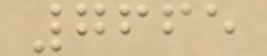7665
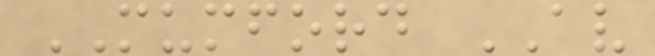MUMFORD AV
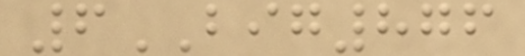6BIG876
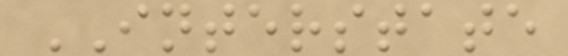INTERSTATE
